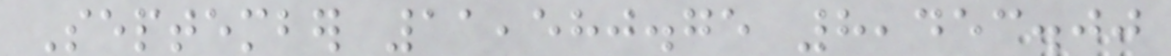September 11,580.75 8,453.00
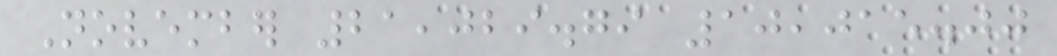November 21,029.79 10,015.00
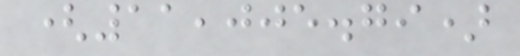(11,005.79)
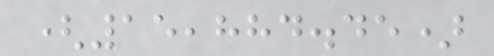(15,884.45)
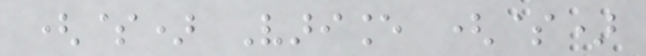($) Variance ($)
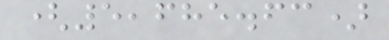(5,685.63)
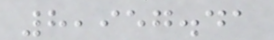8,957.41
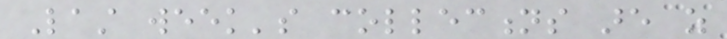Last week's collections are as
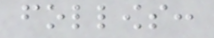follows:
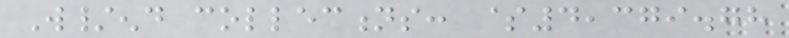W/end collections: $4,379.78
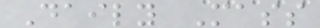Daily Mass
